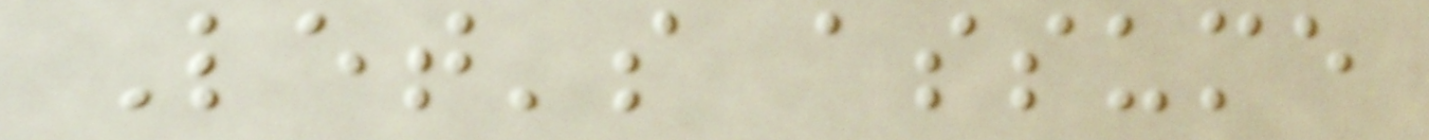Let's assume
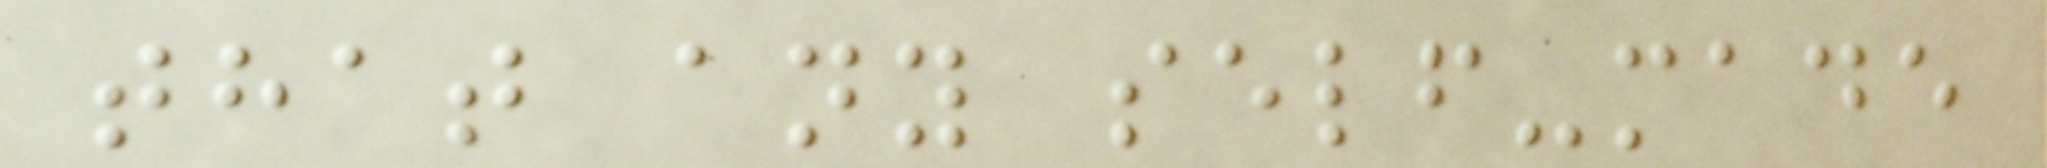that any self-made
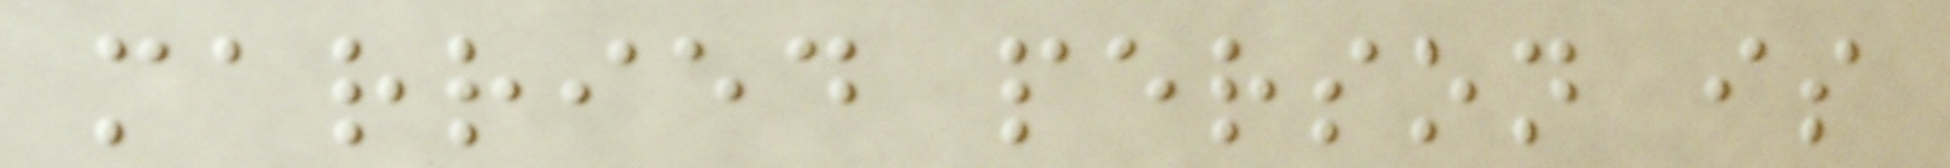married person is
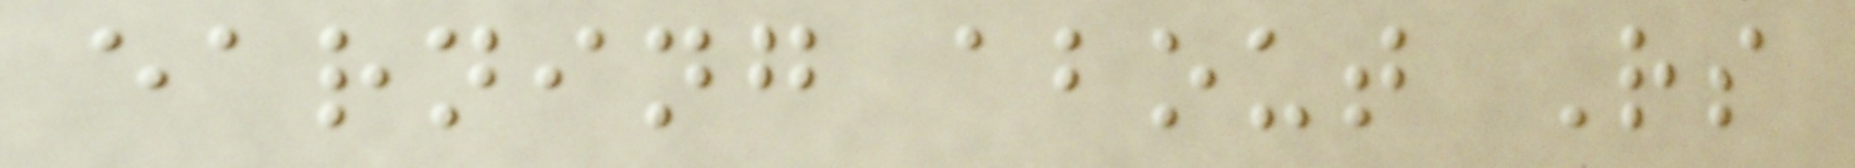earning about Rs
